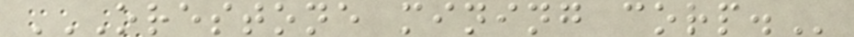ORESTONE MINING CORP.
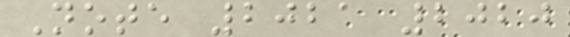Note 2021 2020
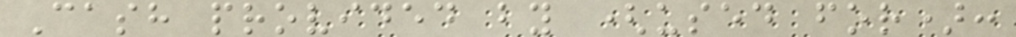Cash provided by (used for):
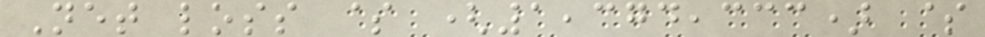Net loss $ (1,374,333) $
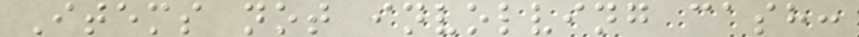Items not involving cash:
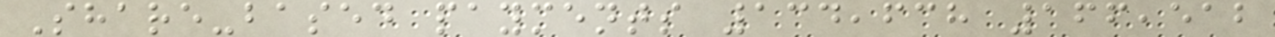Share-based payments 134,638 166,512
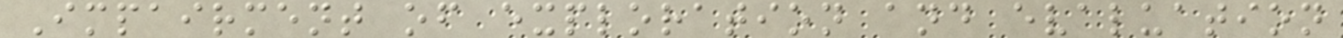Impairment of exploration and evaluation
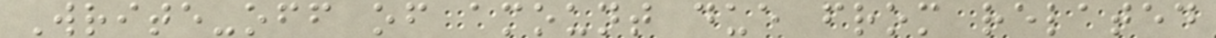Write-off of amount due from related
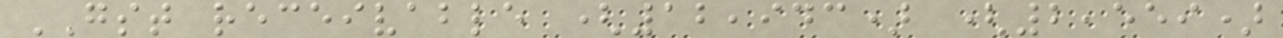GST receivable (12,943) (2,559)
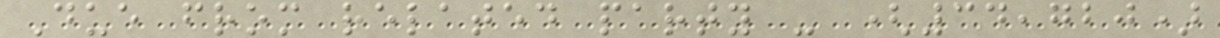Due from related party - (34,720)
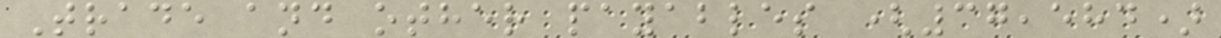Trade and other payables (37,584)
